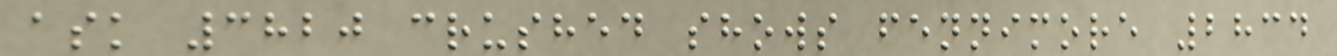ask 3820 crushed shows fennimore 2834
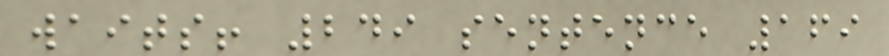waits! 249 sentence 169
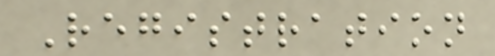Registration
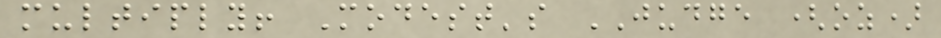multiply! Modest's JUDGE (oz)
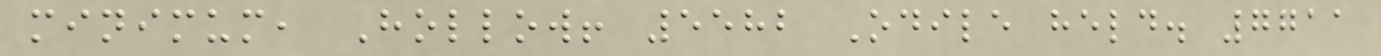minimum, Hollow! 5582 Odile held. 7711
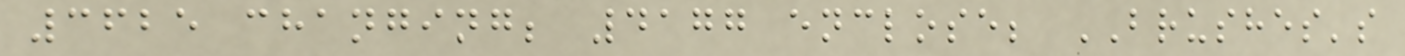3625 changing; 4177 enclose; BRUSHES's
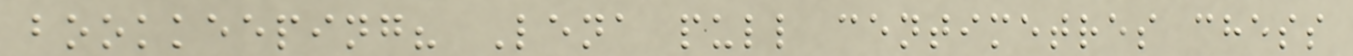bookkeeping? Lena pull centimetres chess
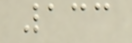133
